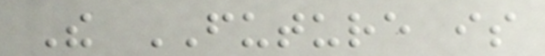The FUTURE is
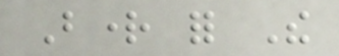Bright for The
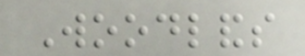Woodlands
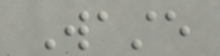Waste
